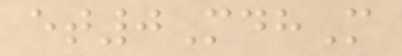et0MdhM
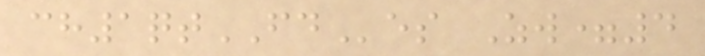ch1qtFDes Zw=4
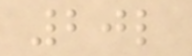20l
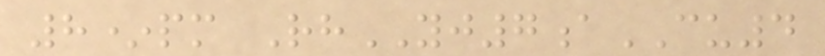8*pm RhYJ7aCU4
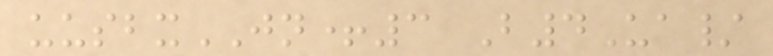uusbxJN+3 B4Ua/
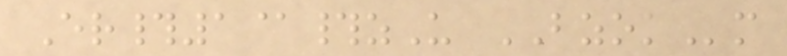Er#1@#zU BZOKm
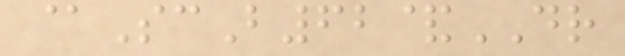@ScB62&DR
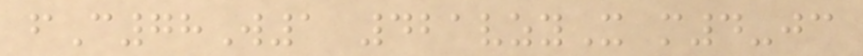fC78W1 421vzyX m4-jc
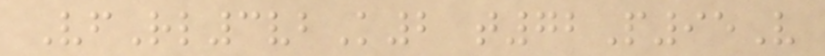VfRl3vbK2 t72P95V
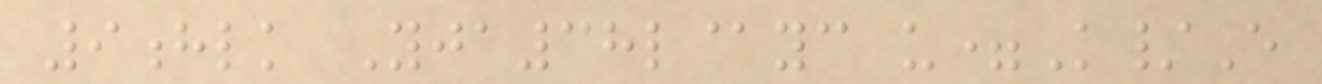9hlk Yja38l@yc u=K/E
